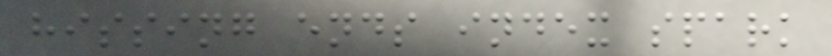hissing ends index spark
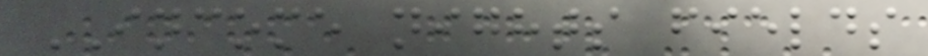INCOME nights fields
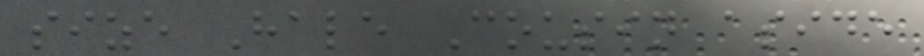size Hale Cousin aside
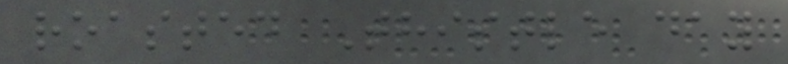roasted Thistle day
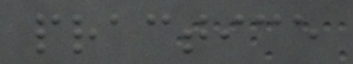practice
